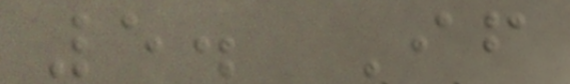5. If
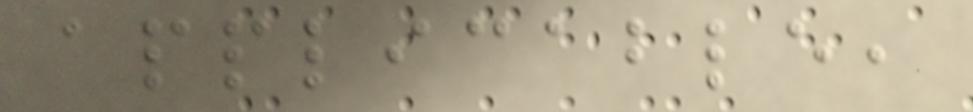applicable,
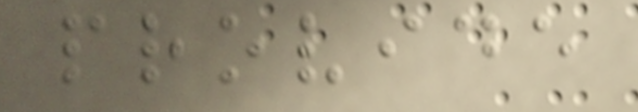provide
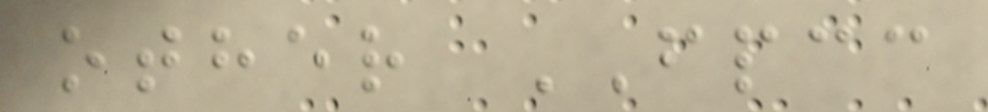other FPCC
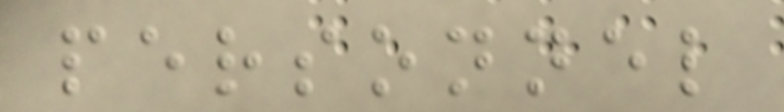personnel
